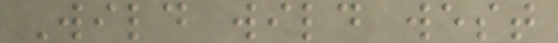Wild wild west
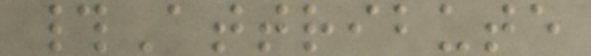#Attribute
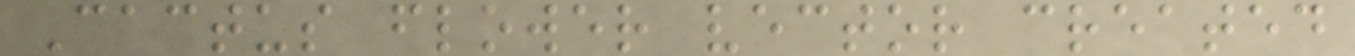Cactus flower vector created
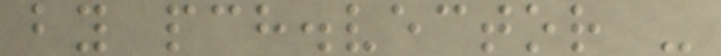by pch.vector -
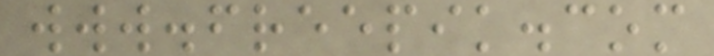www.freepik.com
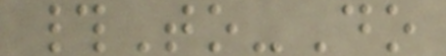#To-Do
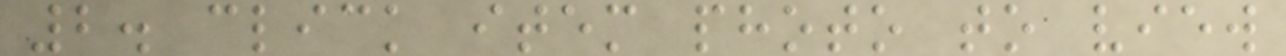2. click item photo to view
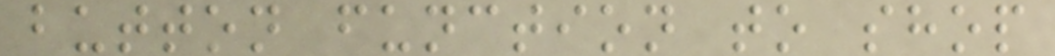button function to shop
